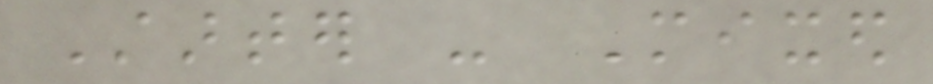Starter - Mixed
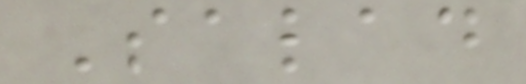Salad
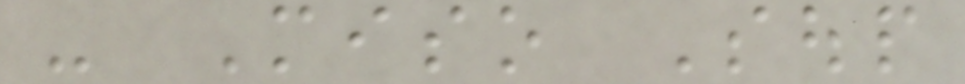- Miso Soup
